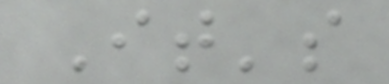It's
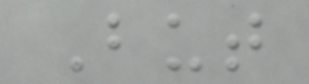But
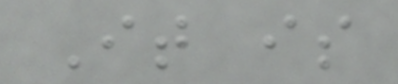It is
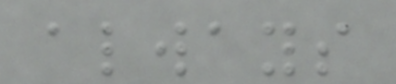always
